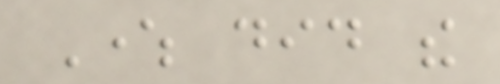Where did the
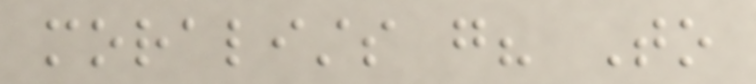moralists go? To
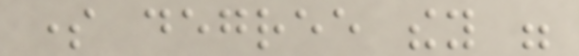some degree they were
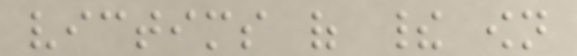victims of their own
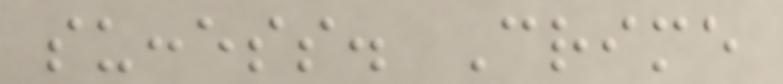success. Crime
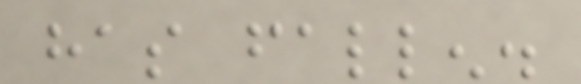has fallen.
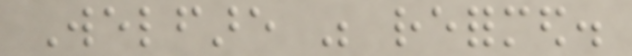Welfare was reformed.
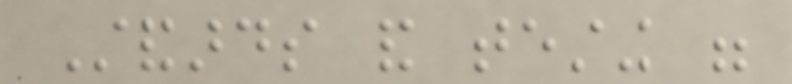Standards and testing were
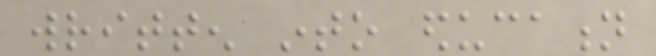written into education
